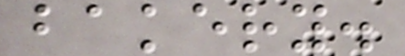bakery.
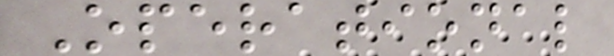Operational
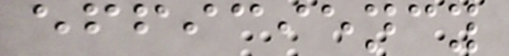efficiency
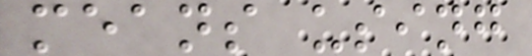means using
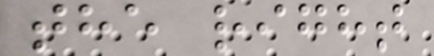the right
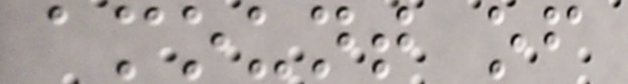amount of
